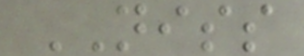NISS
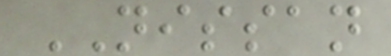NISSAN
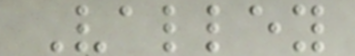Valley
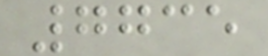7735
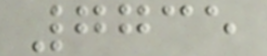7735
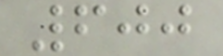600
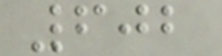602
